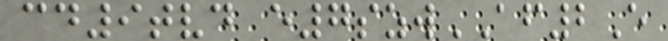cd9tvd e7szwAF2E
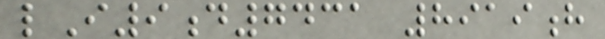lI9d7431 8919h
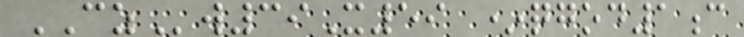CZw39X59 *qgod1c
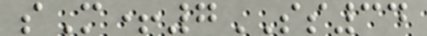sM+7SS34
